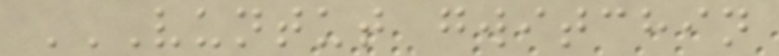VUNTUT GWITCHIN
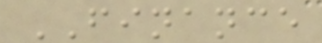FINANCE
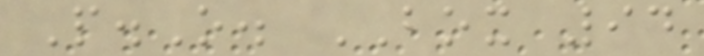P.O. BOX 94
